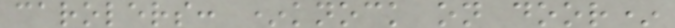carolers: *knock on door*
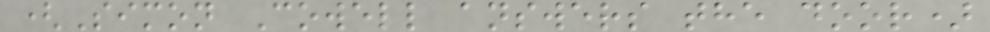(Simon Cowell answers the door)
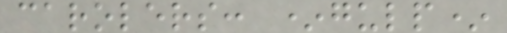carolers: *gulp*
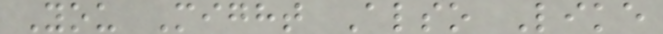You Might Also Like
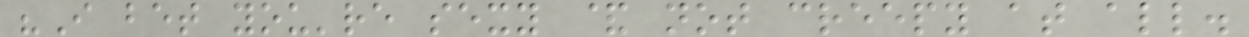"I bet you're sexy & not creepy at all.
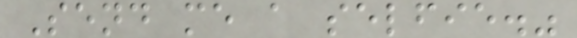Send me a selfie."
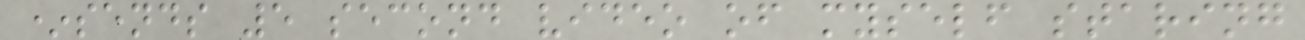*sends 5 second video of myself staring
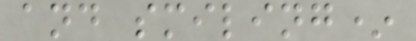and smiling*
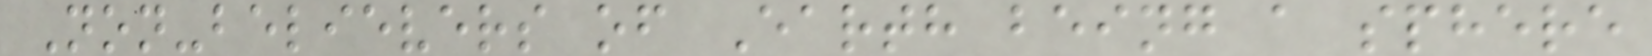Non-believers of Earth being a sphere
